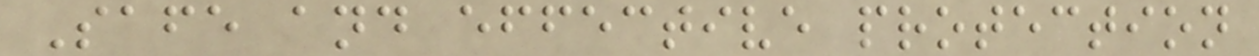Safe and effective protection
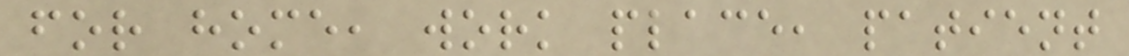for home, work place, patient
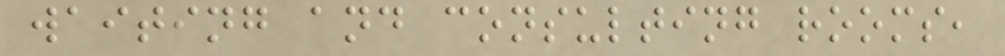waiting and consulting rooms,
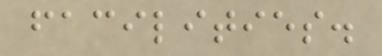facilities.
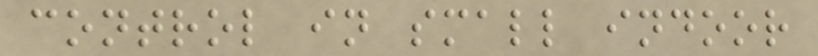control in small indoor
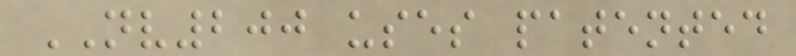NV200 uses patented
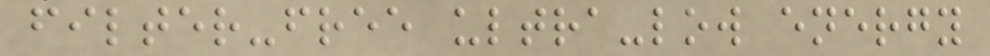filter-free ultra-low energy
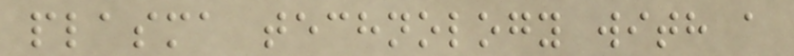plasma technology with a
